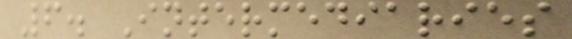6. Intermediaries
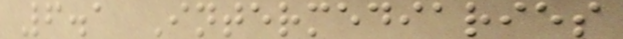6.1 Intermediaries
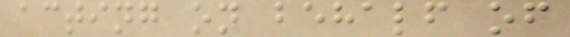acting on behalf of
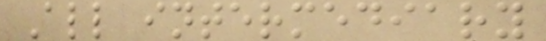All intermediary
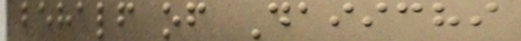behalf of Daiichi
